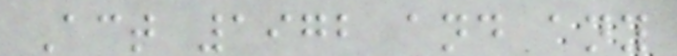Act 1972 and any
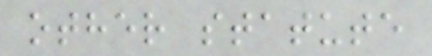other statute
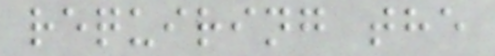requiring the
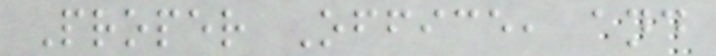Proper Office, and
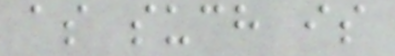as such is
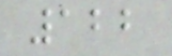122
